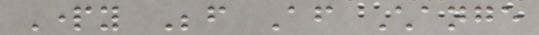Party Before After Change
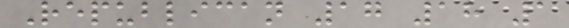Republican 17 18 1
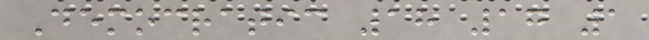Democratic 18 17 1
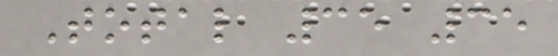Total 35 35
